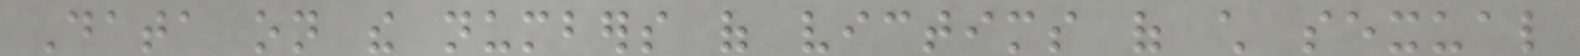Data on the numbers of victims of child sexual
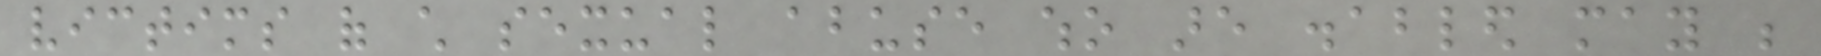victims of child sexual abuse who are disabled may be
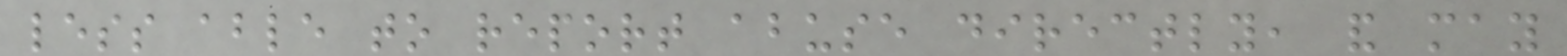less able to report abuse directly, and may
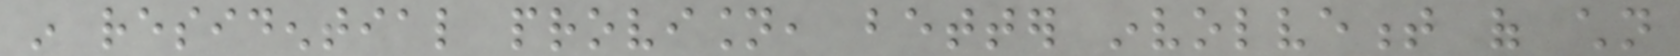in residential provision, better involvement of children
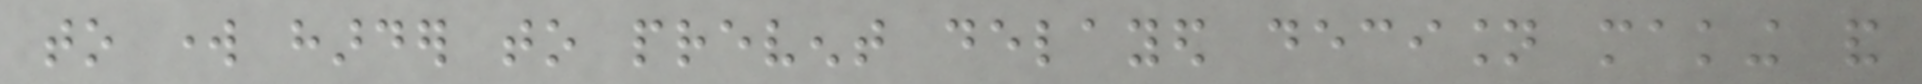to work harder to prevent delayed decision making and
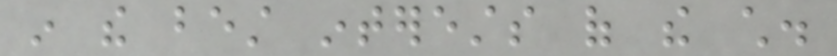in the best interests of the child.
